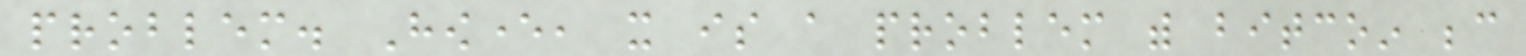problem. However, it is a problem with bitcoin because
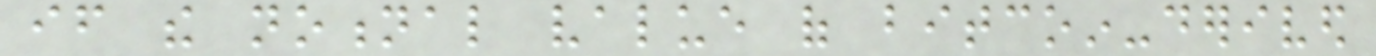if the notional value of bitcoin-derived
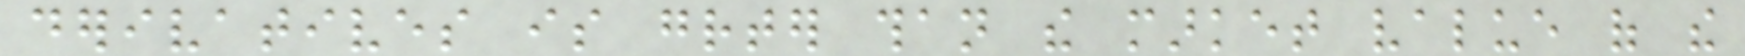derivatives is greater than the market value of the
